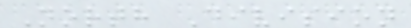North Division
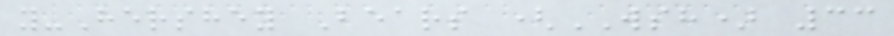y-Hershey Bears (WSH) 33
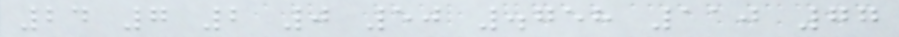24 7 2 0 50 .758 110 77
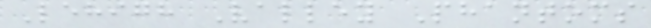Lehigh Valley Phantoms
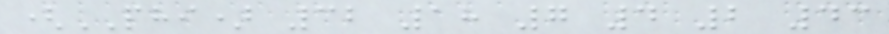(PHI) 32 18 7 4 2 43
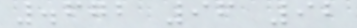.672 96 92
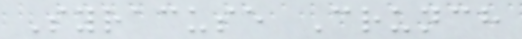Syracuse Crunch
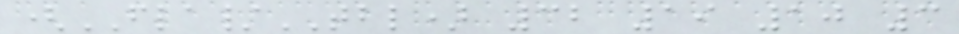(FLA/TBL) 32 19 10 3
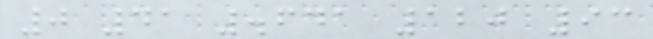0 41 .641 120 93
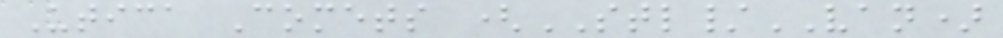Utica Comets (STL/VAN)
